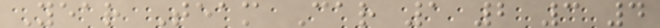Year Team Car 1 2 3 4
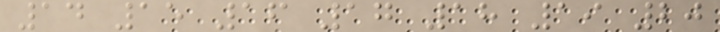14 15 16 17 18 19 20
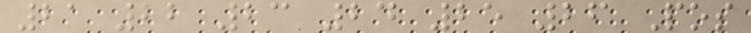21 22 23 24 25 26 Pos
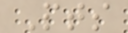Pts
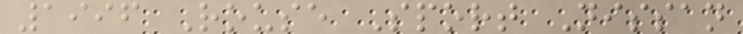1996 Rouse Sport Nissan
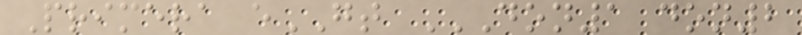Primera eGT DON1 DON2
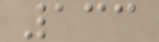133
